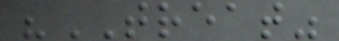"TREAT"
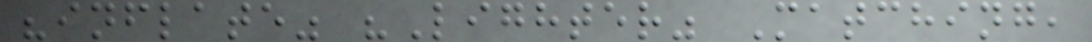"inflate" "Lighter" Matching,
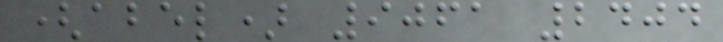(abel) 9061 2404
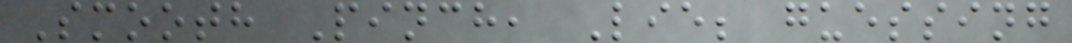Smooth Pinch, Lie; guessing
